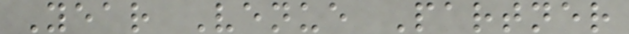Year Venue Partner
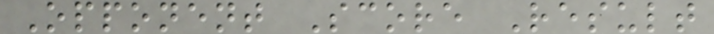Opponent Score Result
